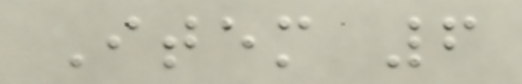Item 6
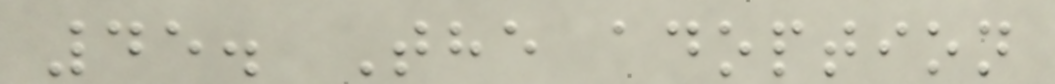45. The adoption
